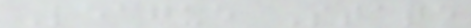League State
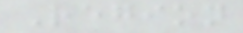Region
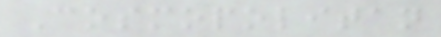Cosmopolitan
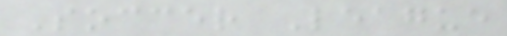Soccer League
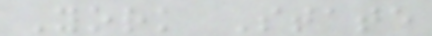York State
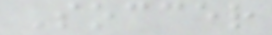Soccer
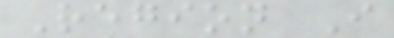Region I
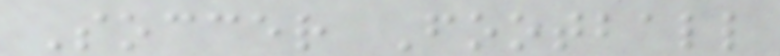Soccer Football
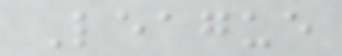League
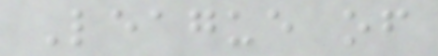League of
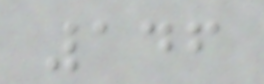146
